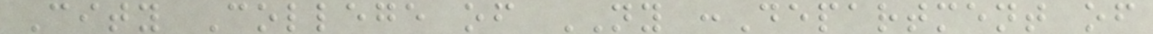City College of NY :Department of
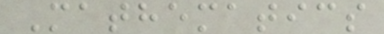Mathematics
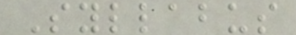Syllabus
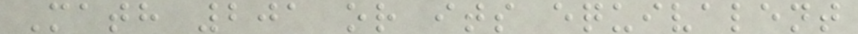Math 201 or its equivalent
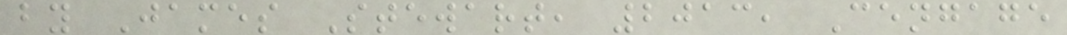by James Stewart, 2013, Cengage
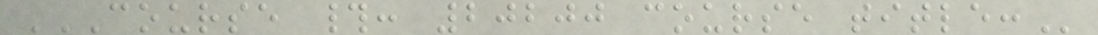COURSE #: 20200 COURSE TITLE:
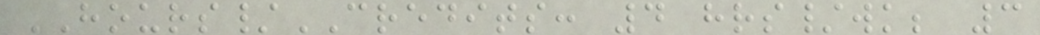HOURS/CREDITS: 4 hrs/wk; 3
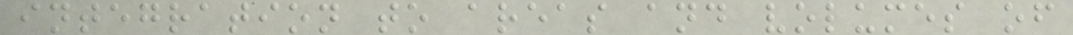integration to areas and volumes of
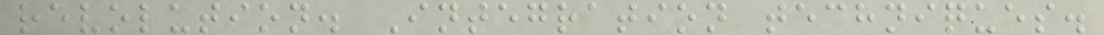revolution. Integration techniques.
